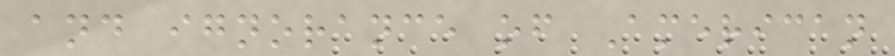and ignorance of American
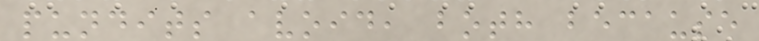pundits avoid, both because
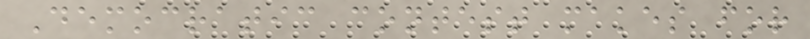Democratic contest makes for
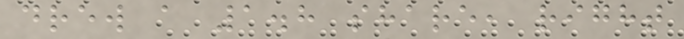drew a 1.8 share, right
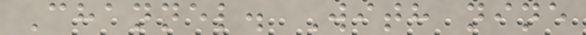Channel. With nine
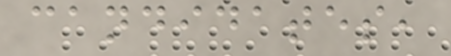candidates,
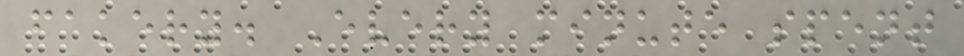fakery. Every minute spent
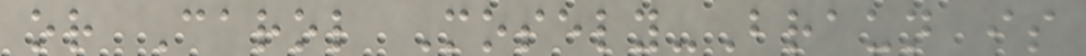or Carol Mosely-Braun is
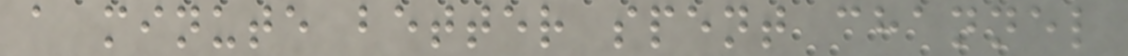a minute better spent channel
